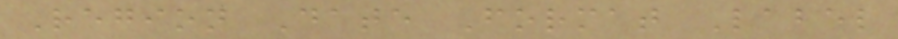Region Date Format Label
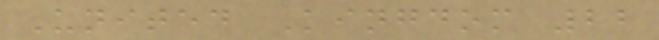United Kingdom 22
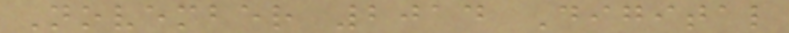November 2014 Digital
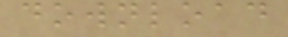download
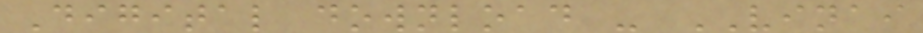Digital download - VINAI
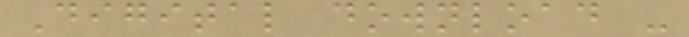Digital download -
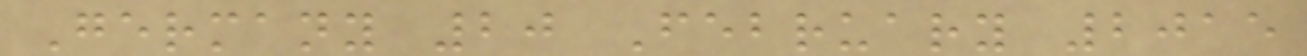Germany 20 February 2015
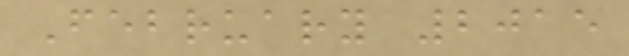February 2015
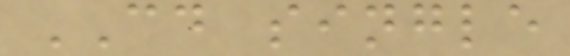CD single
